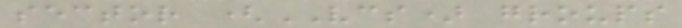sector (VCS) groups
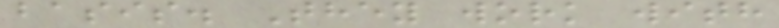basis. They work with
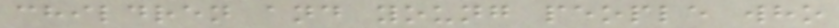children and young people who
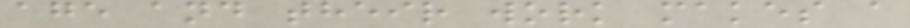age and their work makes a
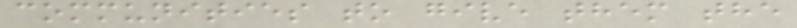communities to give them the
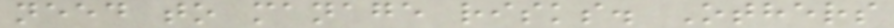need to manage risks. Others
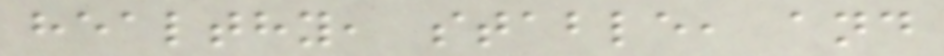healthy, stable, and
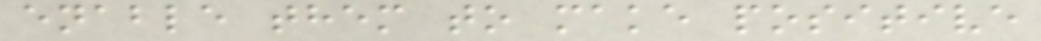enable them to make positive
